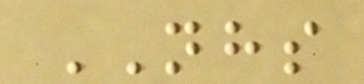NHS
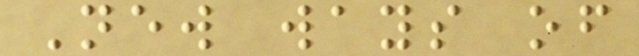New ways of
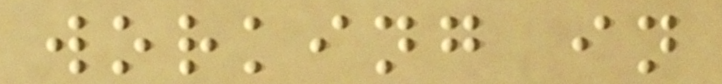working in
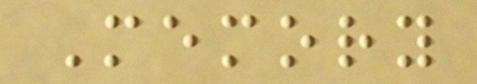Memory
